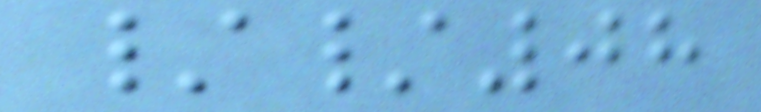//08
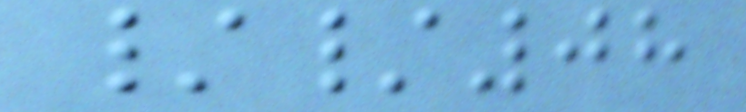//08
